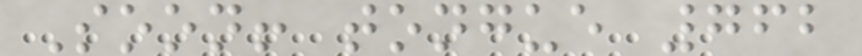Soon! tongue 762
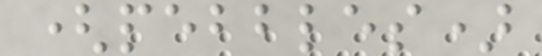(pebbles)
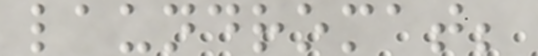laundromat;
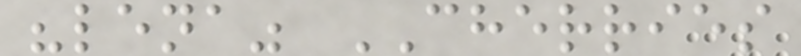"lena" CHERRIES
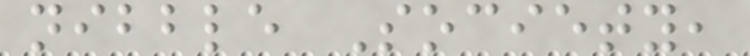nibble Society,
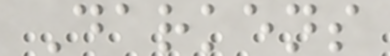Darkens
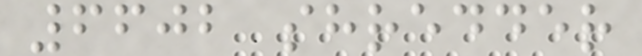6602 shredder
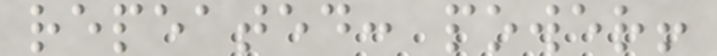repeated: power!
